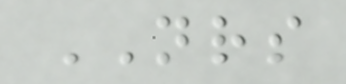NRS
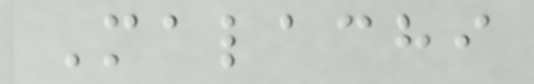Malachi
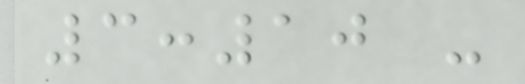3:10 -
